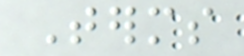Terms
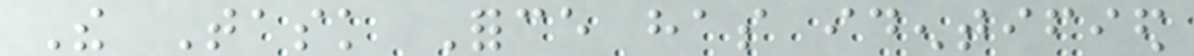The Task Force has identified
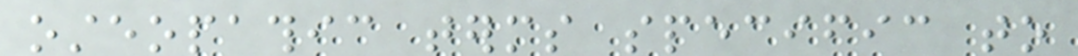osteopathic terms specific to
